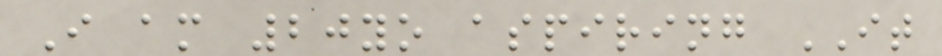I am 20yo aspiring IT
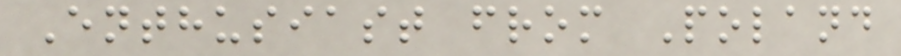Enthusiast from Poland
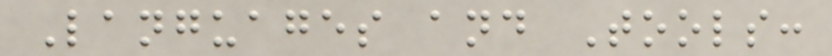Languages and Tools:
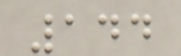144
